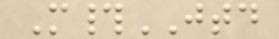M#JTD
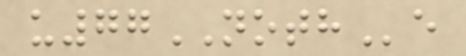u77NOTHe
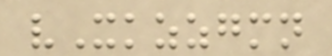vXkzzgmn
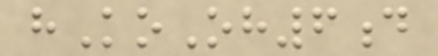hKoOh6d
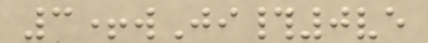3+wJi#0ve
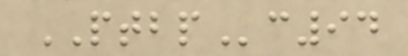PTBPc94
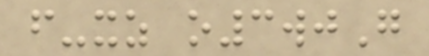f-xz o3wjG
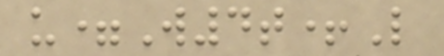u=W4t+L
